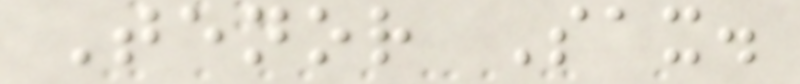Tenor Sax.
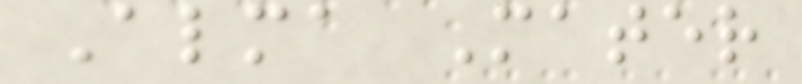Alma Mater
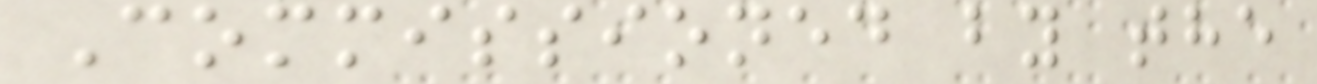Commissioned by the
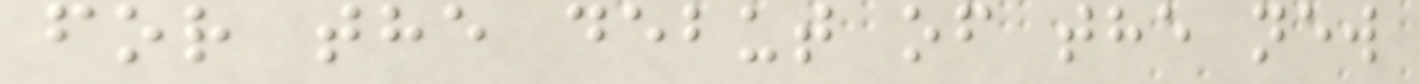for the debut of the new
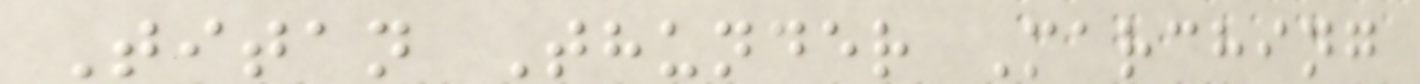Titan Thunder Marching
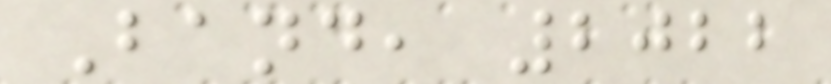Band, 2022
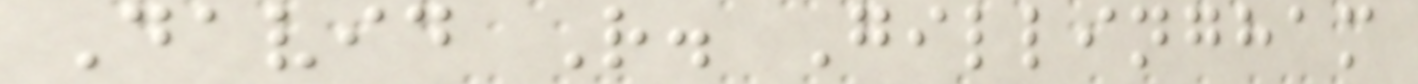David R. Gillingham
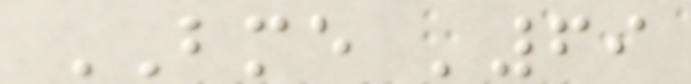BME '69
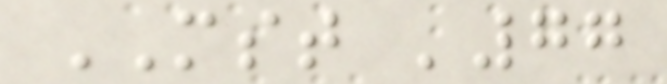MST '77
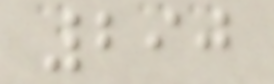290
